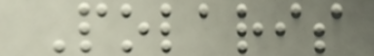Polaris
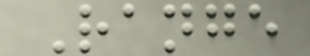Range
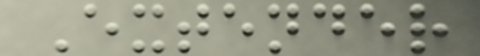Extender
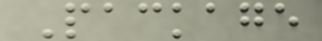Package
